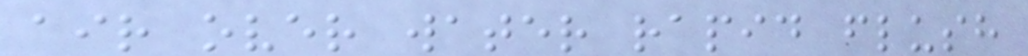air over water rapid flush
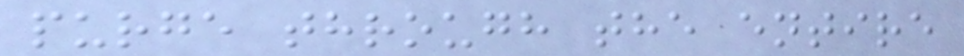purge through the entire
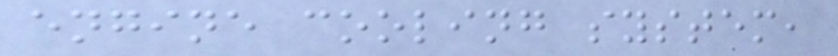engine cooling system,
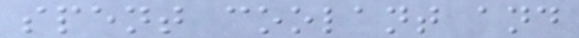spent coolant and
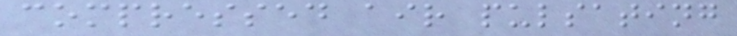compressed air pulsating
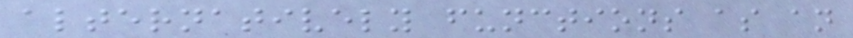alternatively functions as an
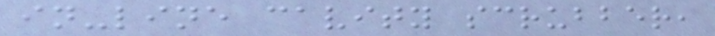in-line cavity scrubber,
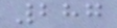287
